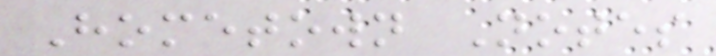Hometown Notes
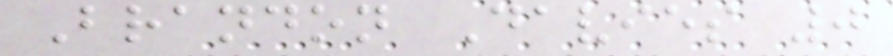Brandon Davies 0
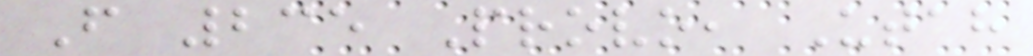F 235 Provo, Utah
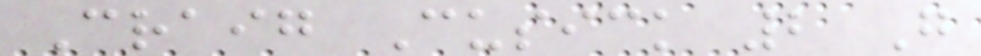Craig Cusick 2 G
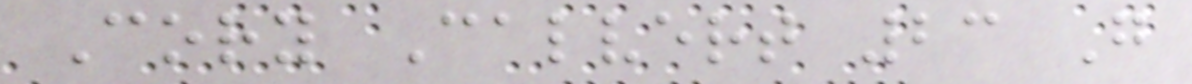Cory Calvert 23 G
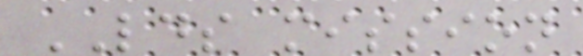LDS mission
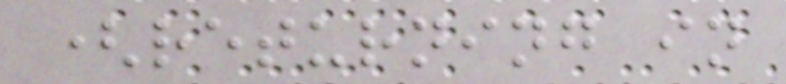(returning in
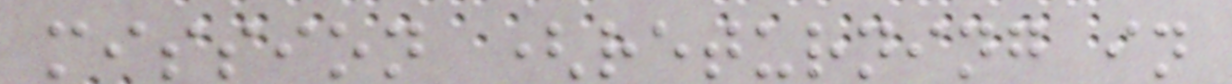mission (returning in
